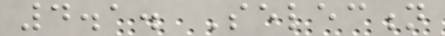4.1. Selection
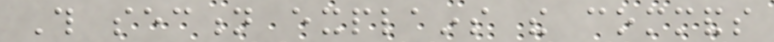This section explains the commands
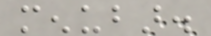menubar.
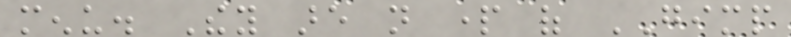menu. They are not part of GIMP
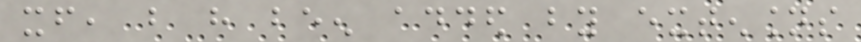itself, but have been added by extensions
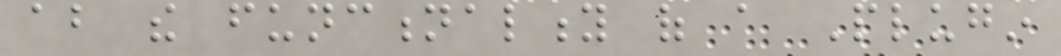about the functionality of a Plugin
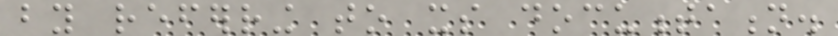by referring to its documentation.
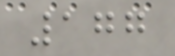177
